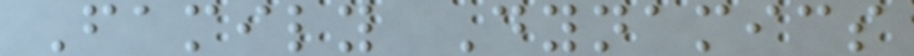Family Dynamics
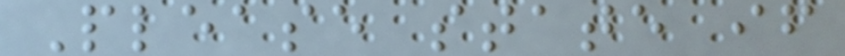Please state if
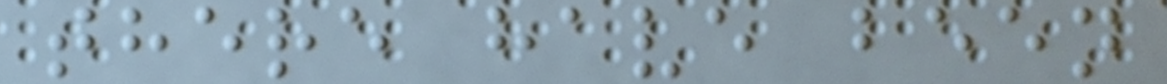there have been
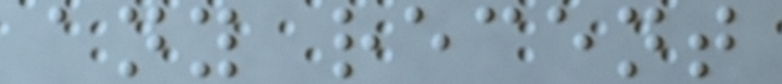any recent
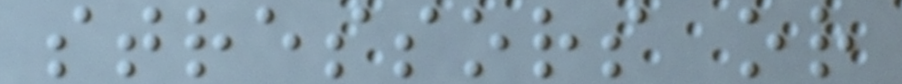stressors or
